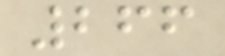266
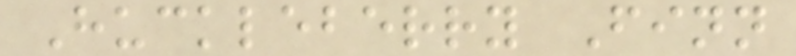Huckleberry Finn
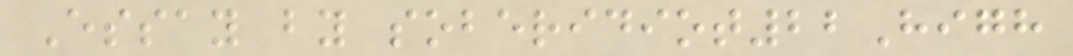Essay by soberidiot22High
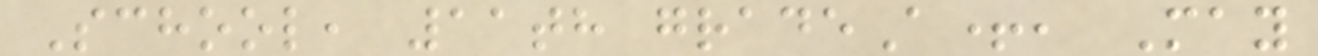School, 11th gradeA+, May
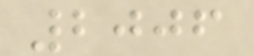2006
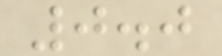0.0
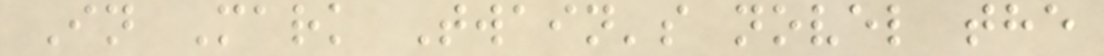In Mark Twain's novel the
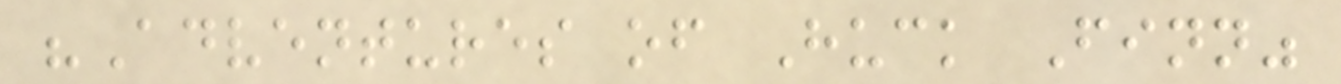"Adventures of Huck Finn"
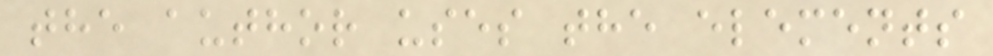the author uses the elements
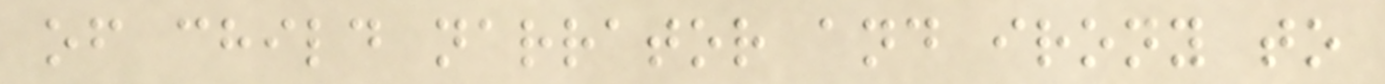of child narrator and irony to
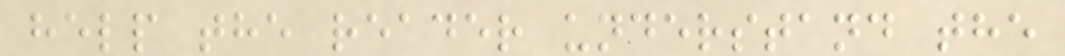help the reader understand the
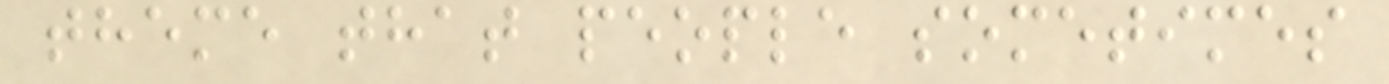theme that people sometimes
